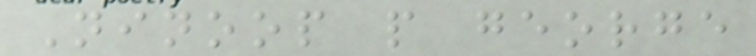Ninoop p george
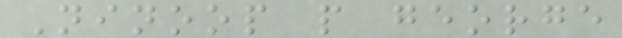Ninoop p george
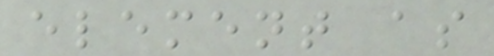element as
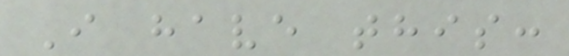I have this:
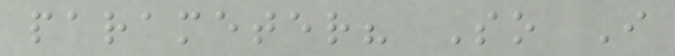parameter? So I
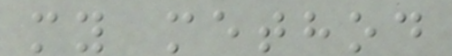my method
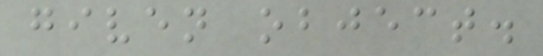given object.
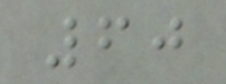60
